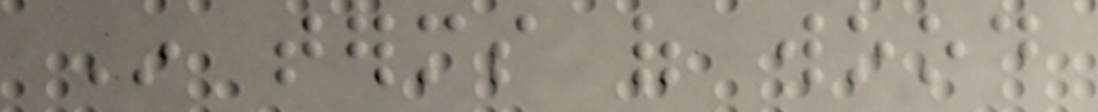In terms of wood
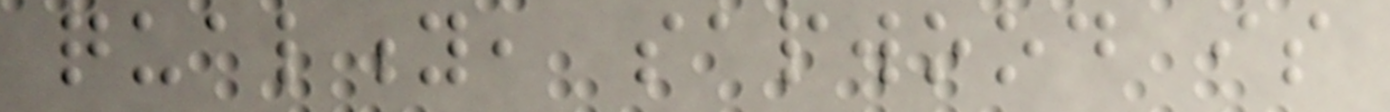quality, sapwood is
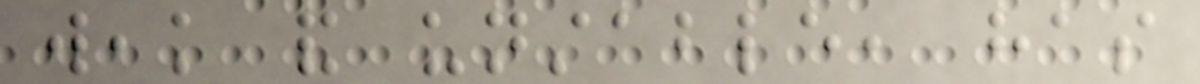weak and unstable, has
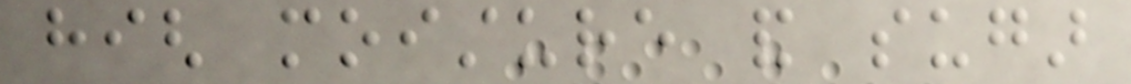high moisture and sugar
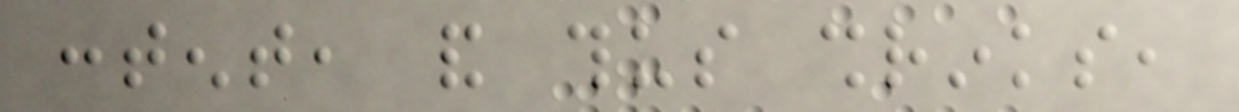content, and thus shrinks,
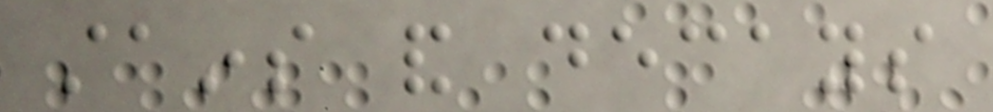stains and decays
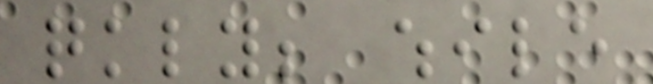quickly; while
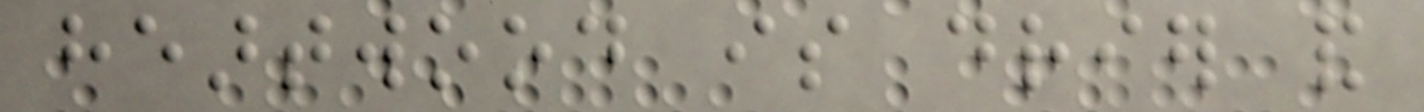heartwood is drier and
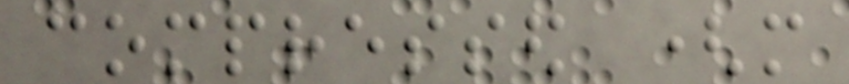compressed (more
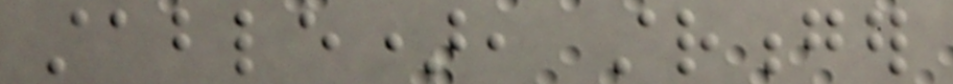stable), stronger
